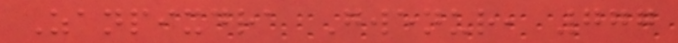Zanpixdra Gwenur, 777
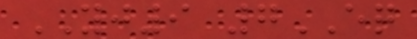YJ9 7EQ
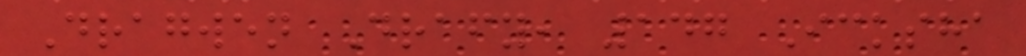Dragwen Drafy, 147 Icksha
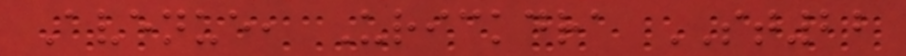Avenue, Urickdra ST22
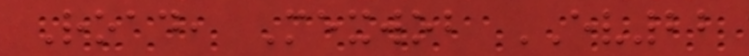Road, Mexwob EV22
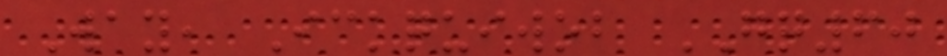Way, Ickquiwob GQ60
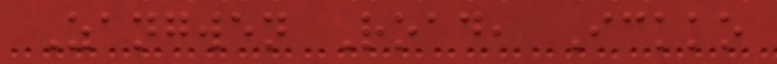Zangwen Road, Ickko
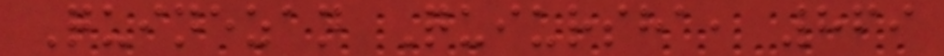Quinezan Quiursha, 869
